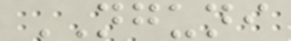NGUNI
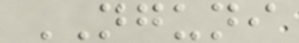NGUNI
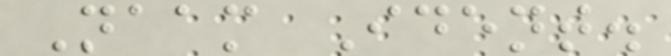Naam Ident.
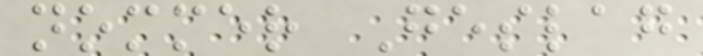nommer Geslag
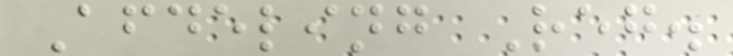Afdeling Reg.
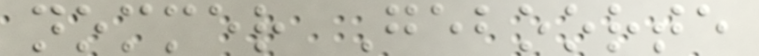nommer Geboorte
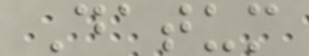Datum
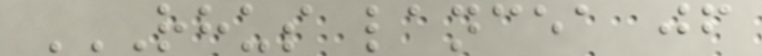RHUS LANCEA JF
